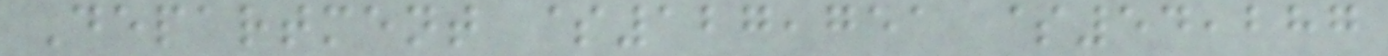Department $127,751 $54,287
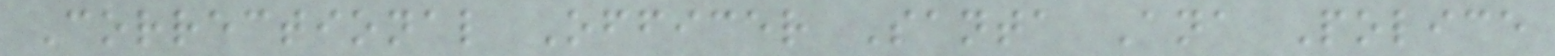Correctional Officer Santa Ana Police
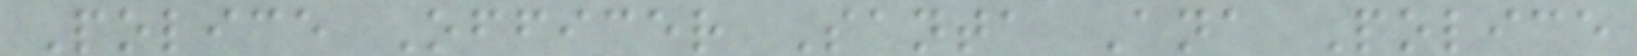Police Officer Santa Ana Police
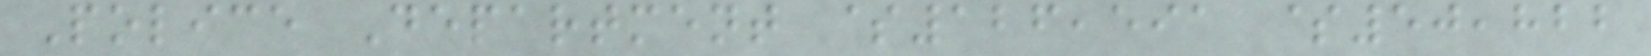Police Department $126,591 $50,822
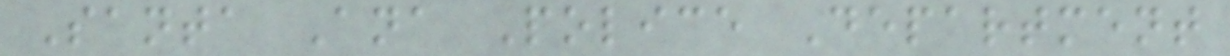Santa Ana Police Department
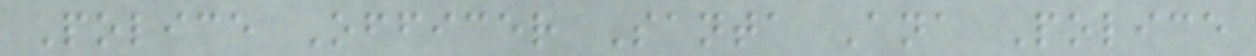Police Officer Santa Ana Police
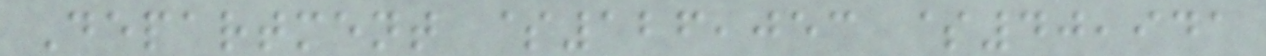Department $126,053 $40,941
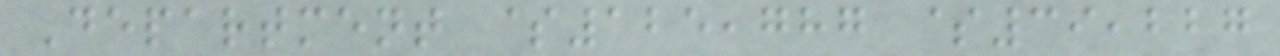Department $125,787 $39,227
